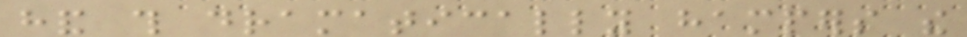hand this dramatically hampers the
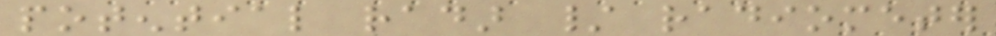potential radar / radiometer
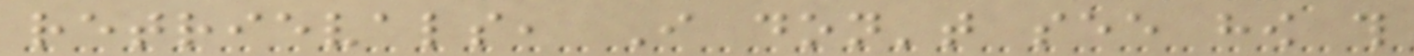retrievals, I don't see how this
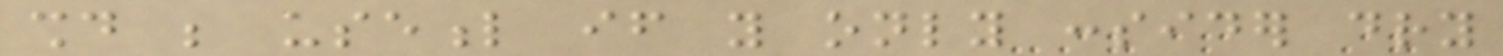should be useful if you only consider dry
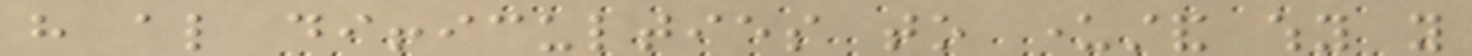have also difficulties to understand why you
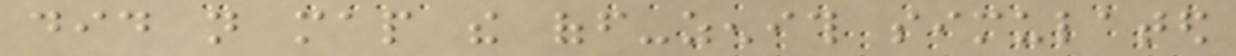did not map the off-zenith simulated
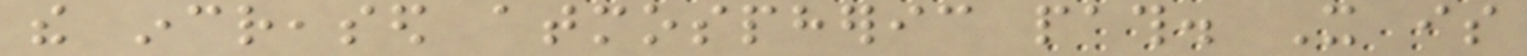the increased atmospheric path. It is
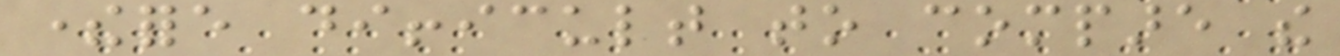therefore difficult to compare the
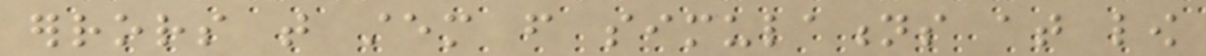errors that stem from simulations at low
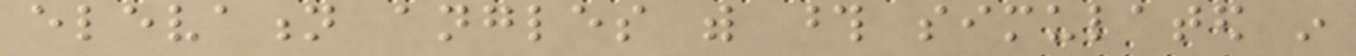elevation angles with those simulated in
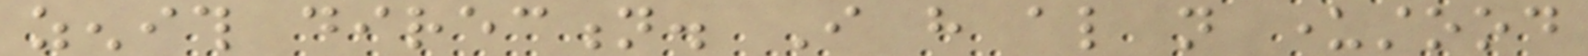zenith direction. I have also not understood
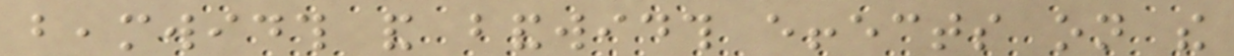beamwidth and bandwidth effects on the
